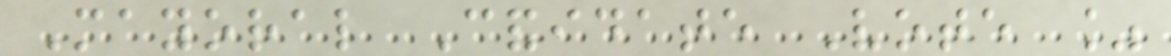Mayoral Candidate Vote %
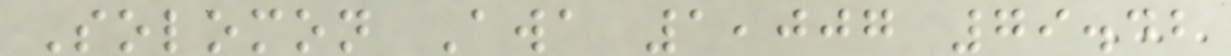Solomon Awa 1,007 79.42
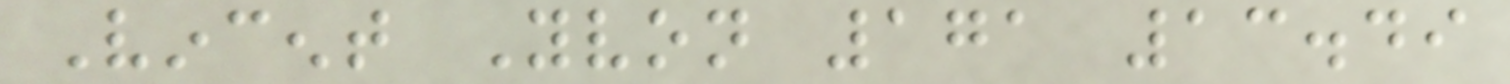Vincent Yvon 171 13.49
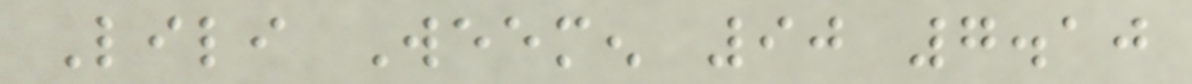Lili Weemen 90 7.10
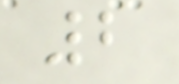2
